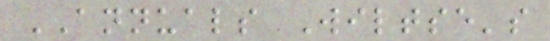ANNUALS Wiltse's
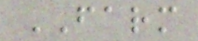FARM
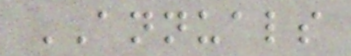ANNUALS
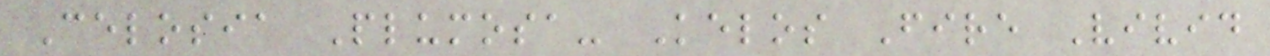Celosia Plumosa- Kelos Fire Vivid
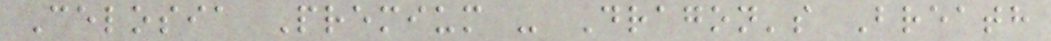Celosia Premium - Dragon's Breath
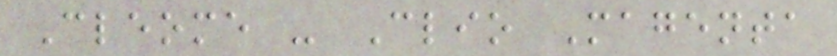Cleome - Clio Magenta
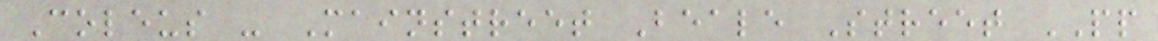Coleus - Mainstreet Beale Street PP
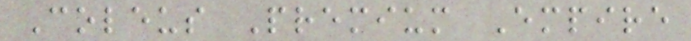Coleus Premium Empire
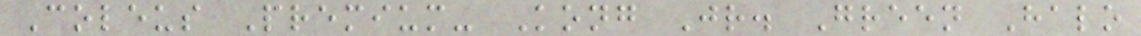Coleus Premium- Kong Jr. Green Halo
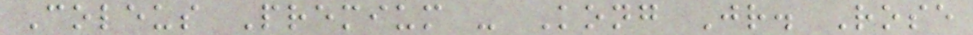Coleus Premium - Kong Jr. Rose
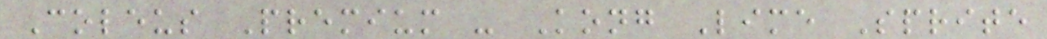Coleus Premium - Kong Lime Sprite
